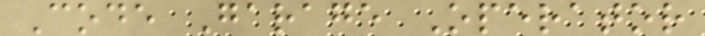Code Garage Operator
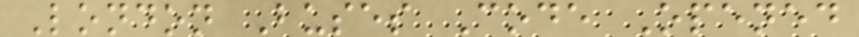London Buses Code Opened
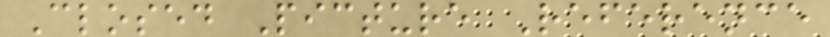Closed Picture Reference
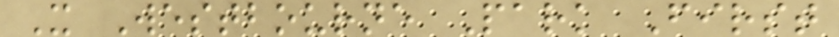X Westbourne Park First
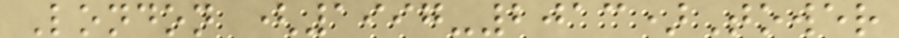London (1997-2013)Tower
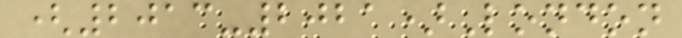(2013-2021)London
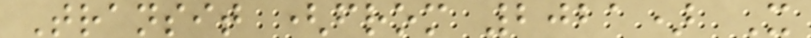Transit (from 2021) X
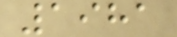1981
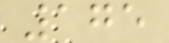175
